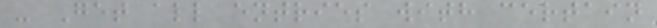- Get all entries with certain
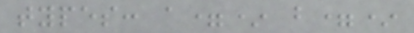types: a=* b=*
